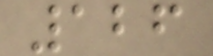126
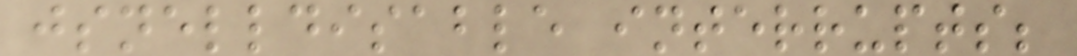jsnelldisable interrupts;
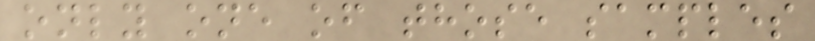only one of those samples
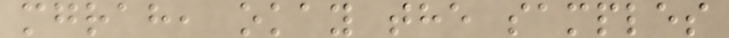mgrah, okay the samples
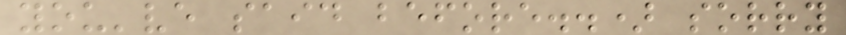you've said before..) sorry
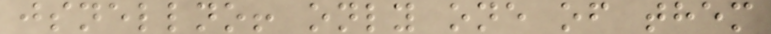jsnellno! only one of them
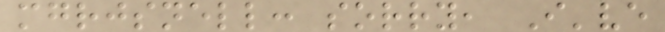mgrjsnell: sorry, I've
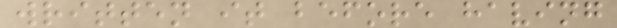written it before having
